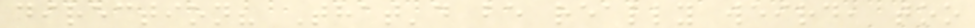direction? That'd be really weird, too
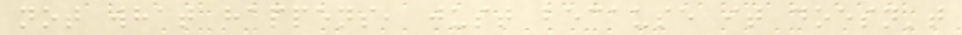not what happens, just because it doesn't
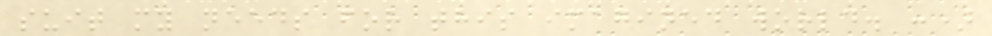suit my needs for this imagined world. :)
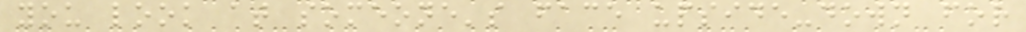you look at someone's face upside-down for
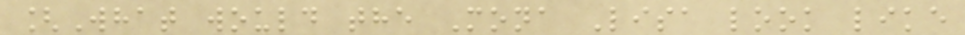[What would the Mona Lisa look like
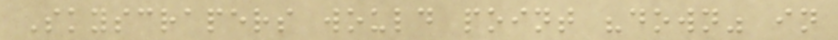Skyscrapers would point "down" in
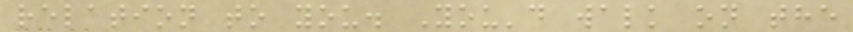relation to you. You'd walk on the
